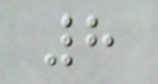8
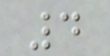4
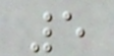5
